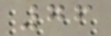76
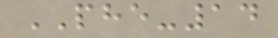PHE-14
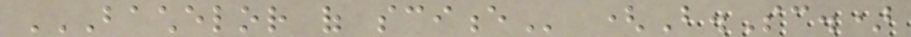BACHELOR OF SCIENCE (B.Sc.)
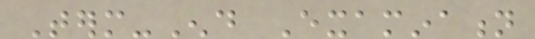Term-End Examination
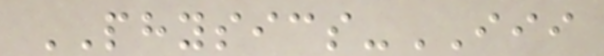PHYSICS-III
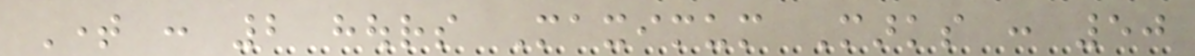Time : 2 hours Maximum Marks : 50
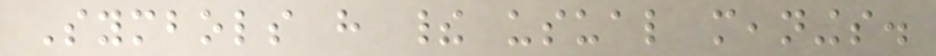Symbols have their usual meanings.
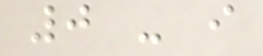0 - i
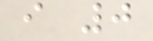i 0
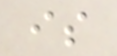is
